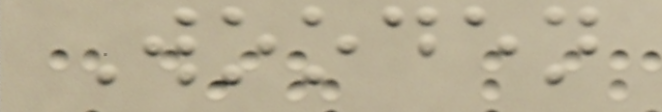Wooden
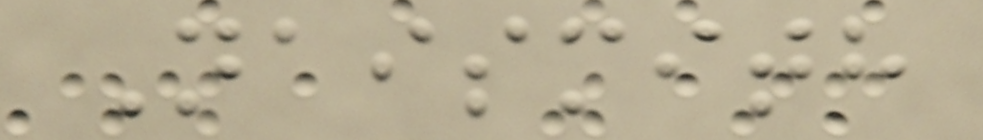Naismith
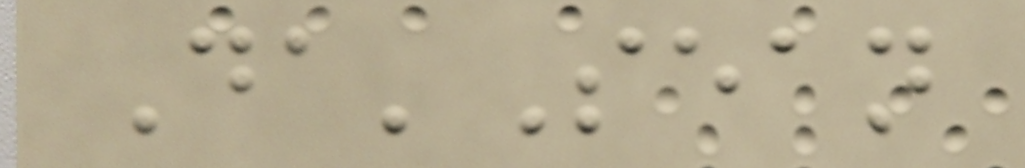Da'Sean
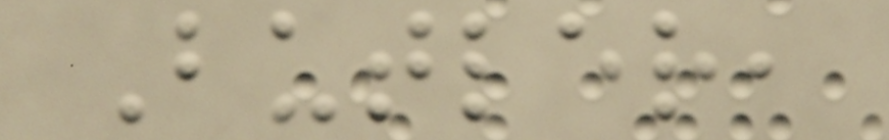Butler,
